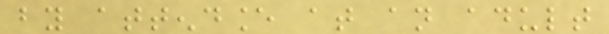by attendance at an adult
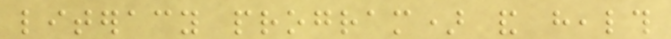literacy program) and health
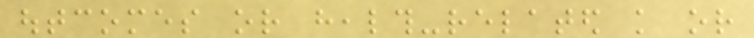outcomes or health-related knowledge or
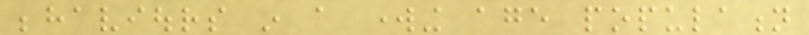behaviours in a working age population
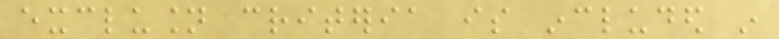exclusion criteria is included in
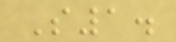S1.
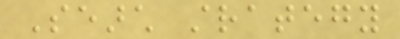Search strategy
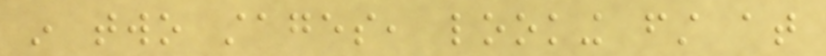in two stages, looking first at
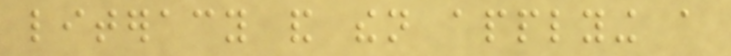literacy and then applying a
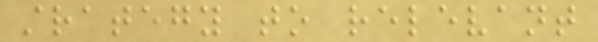strategy to relevant
